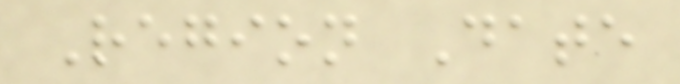Region Date
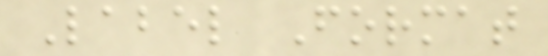Label Format
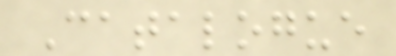Catalogue
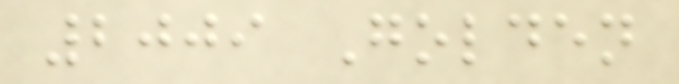2009 Golden
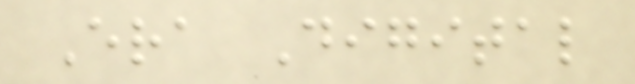Era Digital
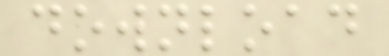download
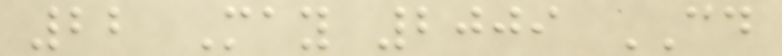22 May 2009 CD
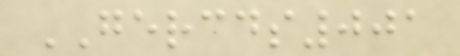GERCDS001
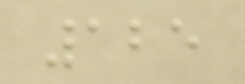125
